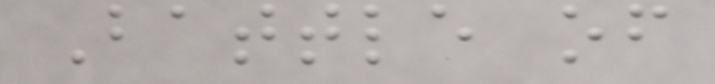Battle of
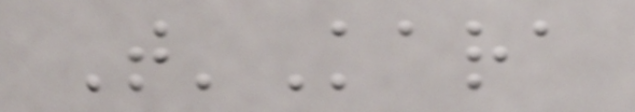T'Kara
